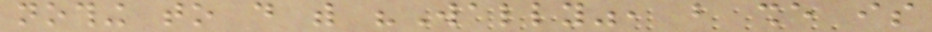nothing to do with "Wally", but she is
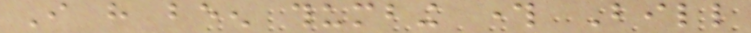I have been thumbing through Bill
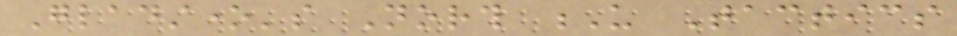Gladstone's North U Tactics
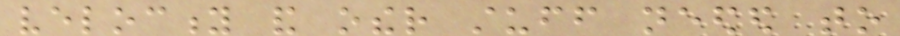velocity and other stuff needed to
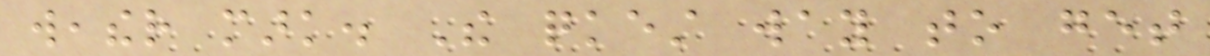weather mark. The quickest way to get
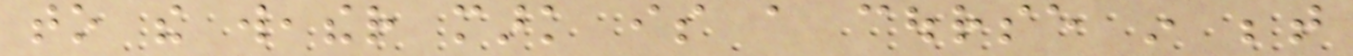to the weather mark is a course in between
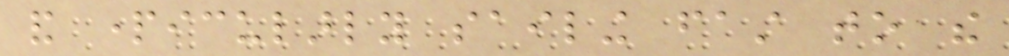and particularly sailing fast to the
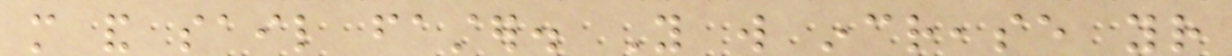more and sail faster. You will increase your
